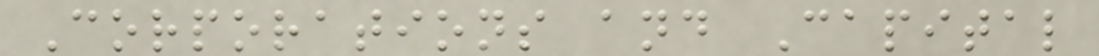Corporations and Capital
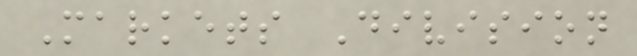Markets Division
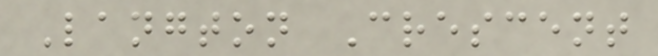Langton Crescent
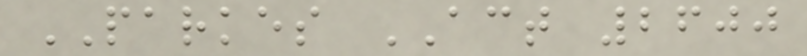PARKES ACT 2600
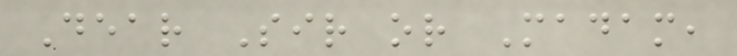Dear Sir or Madam,
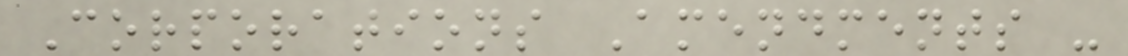Corporations Amendments -
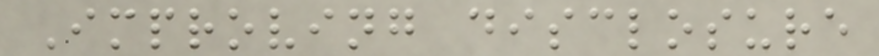Improving disclosure
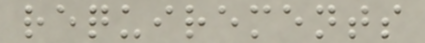requirements
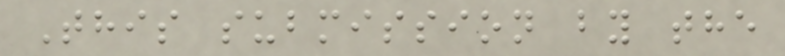This submission by the
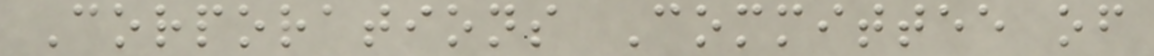Corporations Committee of
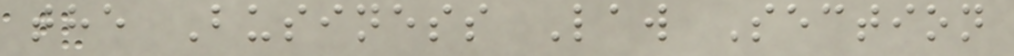the Business Law Section
